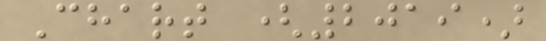Chart (2019)
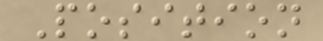Position
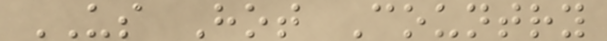US Hot Country
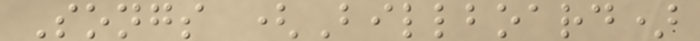Songs (Billboard)
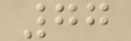77
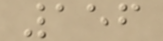156
